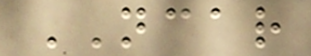NCAR
